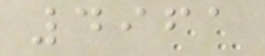4961
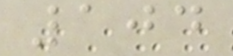104
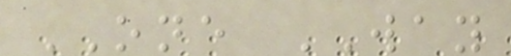ONE WAY
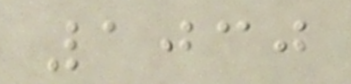1030
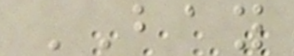BAY
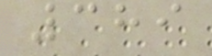389
